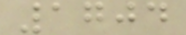1704
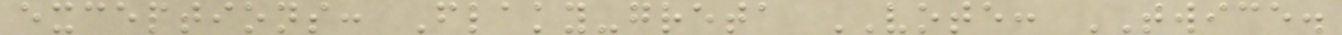exceptions: Flaky-greta VOTE: TWICE.
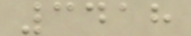3418
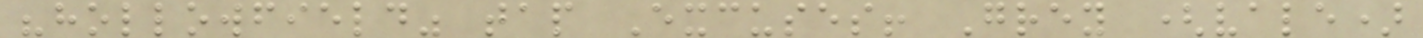"hollowfield" tap Excuses! Grey (vale)
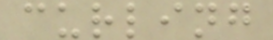curling
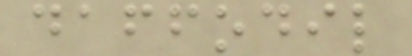daffodil
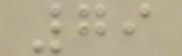79
